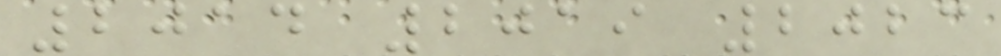2014 2019 2023
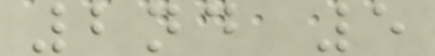2nd 5
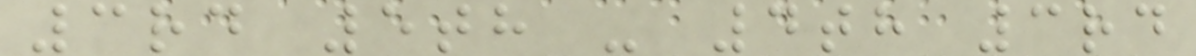3rd 5th - 4th 3rd
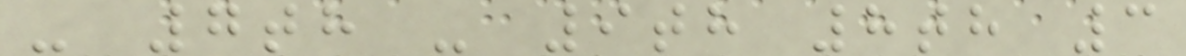- 7th - 9th 8th 3
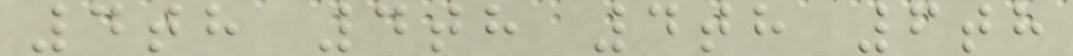4th 4th 4th 6th
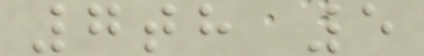7th 5
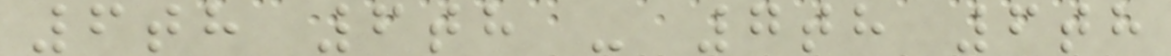6th 6th - 7th 6th
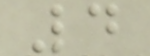4
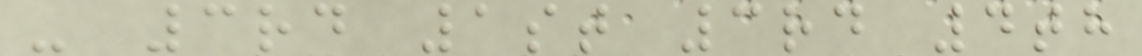- 3rd 1st 3rd 4th
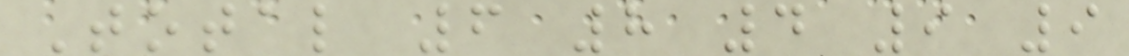Total 6 8 4 9 9
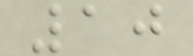10
